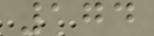174
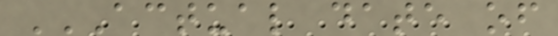ACTUAL DATE OF
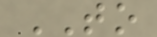TO
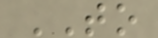TO
